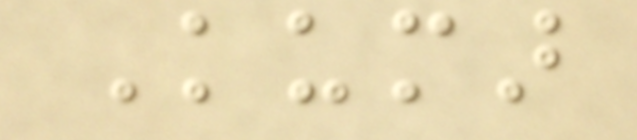Kumar
